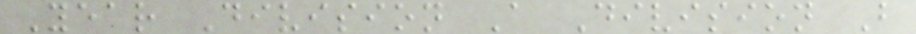Year Division A Division B
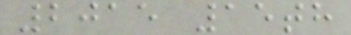2015 15th
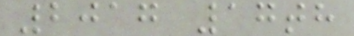2017 17th
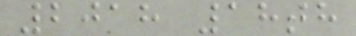2018 18th
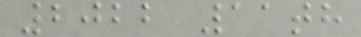2022 11th
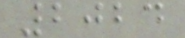2024
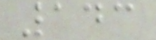143
